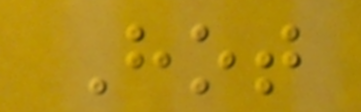Hot
